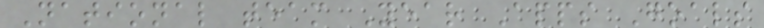National team Year Apps Goals
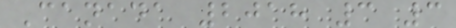Canada 2018 3 3
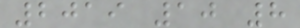2019 10 8
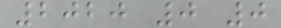2020 0 0
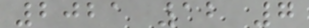2021 12 7
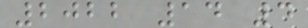2022 14 4
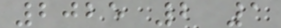2025 2 1
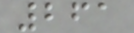261
